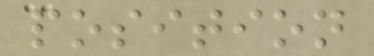position
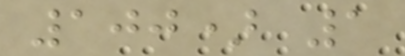100) 1
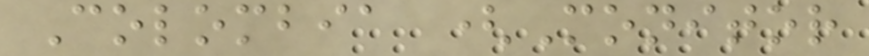Colombia (Monitor
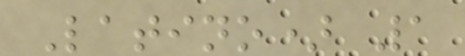Latino) 1
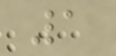1
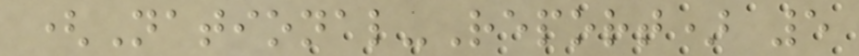(National-Report) 5
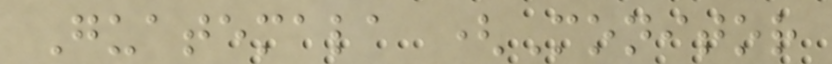Guatemala (Monitor
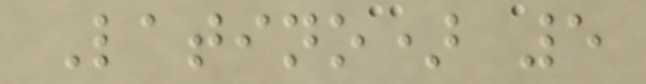Latino) 5
